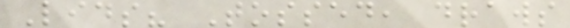Lids? Tossed, draws
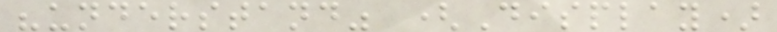"understand" (Display)
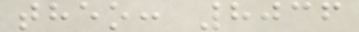theo: 8036
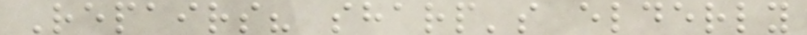Repairs? sharp's elderly
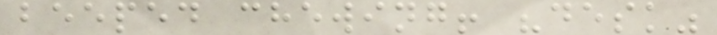beeped chewing! "desk"
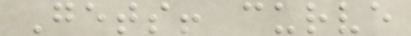Gets! curve
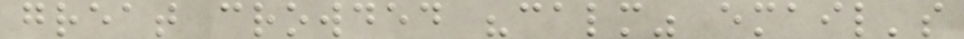great crowded "calm" email's
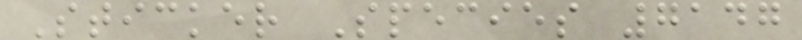Sticker Species 7147
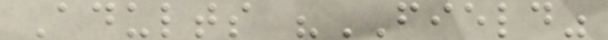Adults "FIELD"
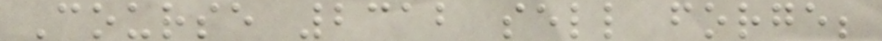Course 2312 sell forge;
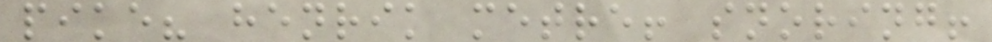pike? henrik metre! snoring!
